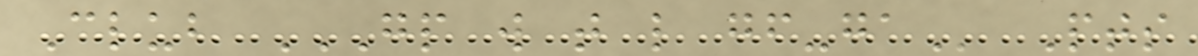Club GP W T L GF-GA Pts
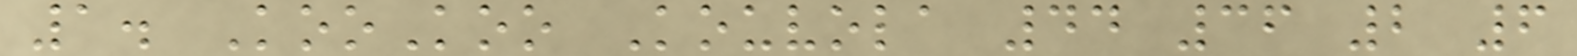1. KooKoo Kouvola 44 36 2 6
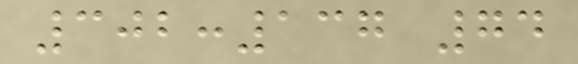302:137 74
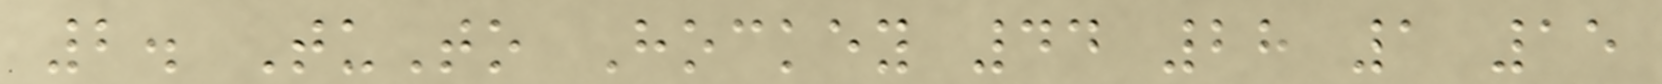2. TuTo Hockey 44 28 1 15
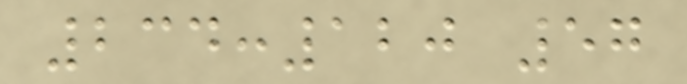234:120 57
